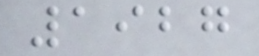1927
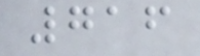716
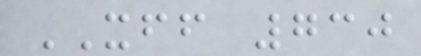XFF 730
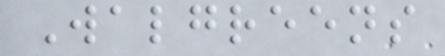Walgreens
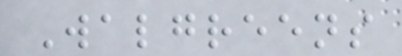Walgreens
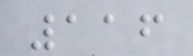116
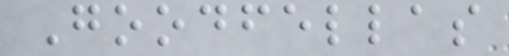Goodfellas
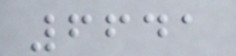6641
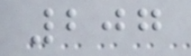207
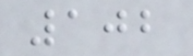102
